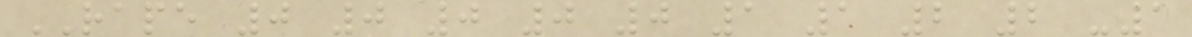RAPE 0 0 0 0 0 1 1 2 2 -1
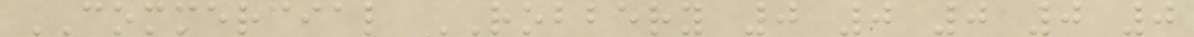COMMERCIAL ROBBERY 0 0 0 0 0
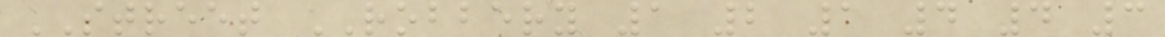STREET ROBBERY 1 2 1 4 4 3
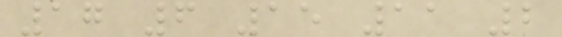17 6 15 11 2
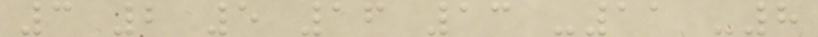3 2 5 16 13 -11 -8
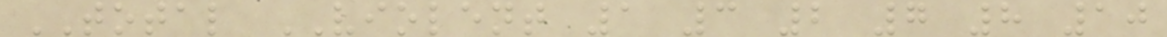TOTAL VIOLENT 1 3 2 7 8 10
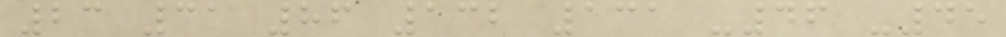23 31 86 132 131 -46 -45
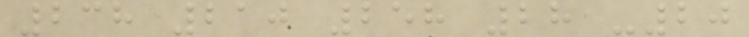238 210 258 28 -20
